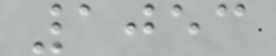1053
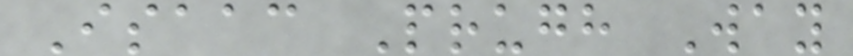Isaac Prugh Way
